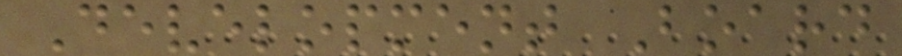Development Board
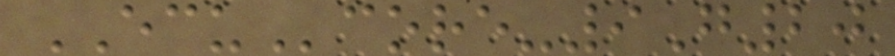ECUcore-9G20
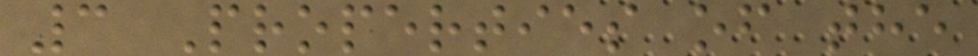3 Properties of the
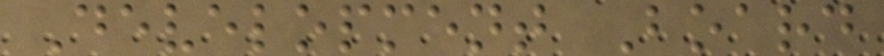Development Board
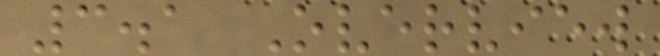3.1 Overview
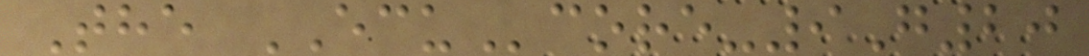The ECUcore-9G20
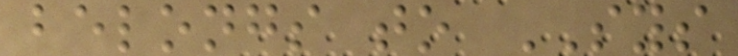belongs to SYS
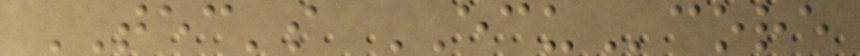TEC's ECUcore
